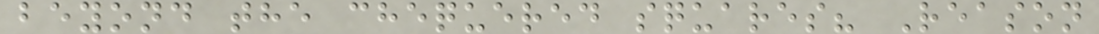beyond the chequered squares? Reason
